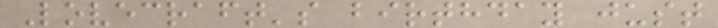Lovecraft's birthday just
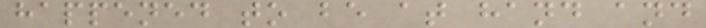happened to be at hand and
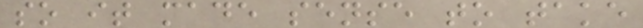so it made sense to take
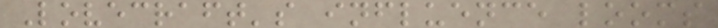Lovecraft's influence looms
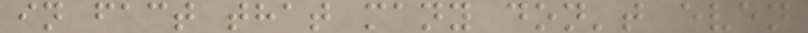in fact that many don't even
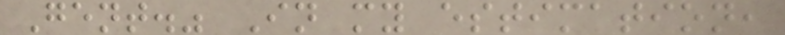Gent." In my estimation,
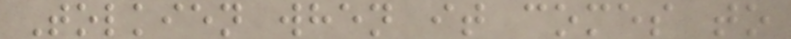Tolkien when it comes to
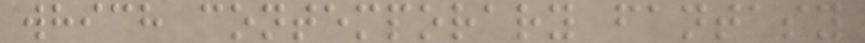which contemporary fantasy
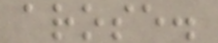arose.
